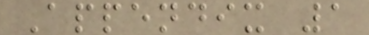Appendix 1
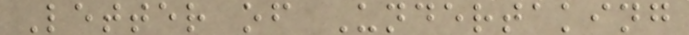Letter of Undertaking
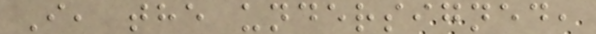I, the undersigned,
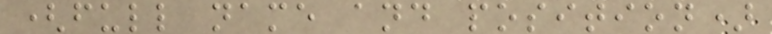(full name and position)
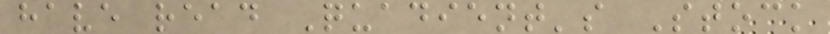have read Quadient's Stock
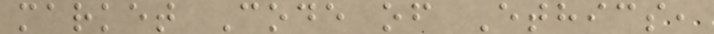market Code of Ethics,
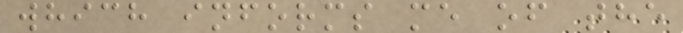which informs me of the
